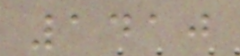1410
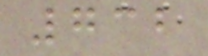732
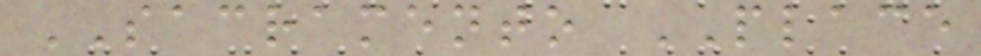SACRAMENTO PLACE
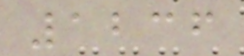1236
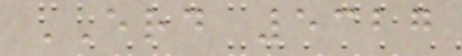ERD 5327
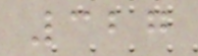327
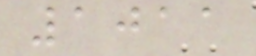1011
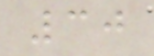30
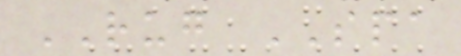RUG SPA
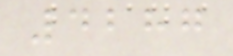4287
